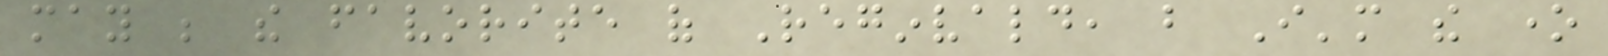may be the favorite of Reginvald, but I'm the one
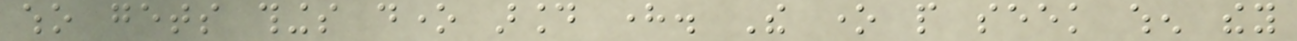who gets things done around here. The one people seek when they
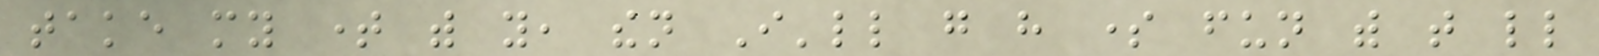take my time with you, then I'll go have some fun with that little
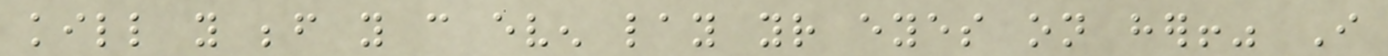kill you before you can even lay your eyes on her!" I
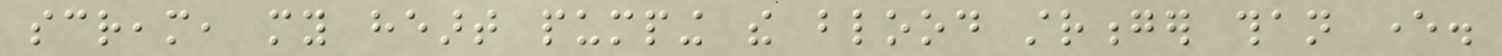scream, my heart pumping the blood stronger than ever.
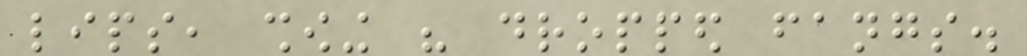lips, showing his dropped fangs.
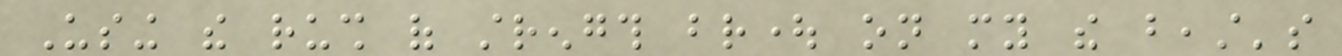Using the rush of strength brought on my the beast's
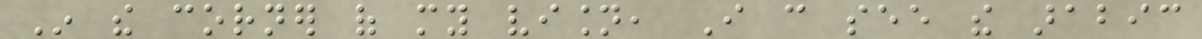In the corner of my vision, I can see the arabic
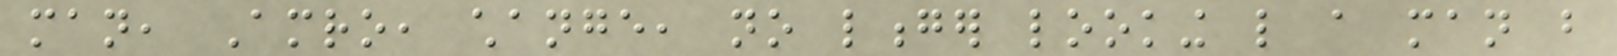man, Amro, change, no longer looking like a man but
